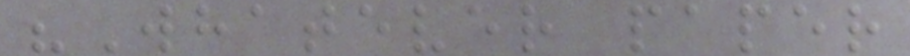"Whatever paper
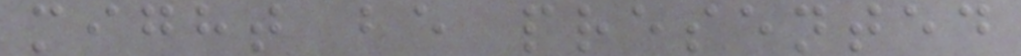might be presented
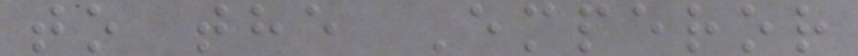to the Emperor
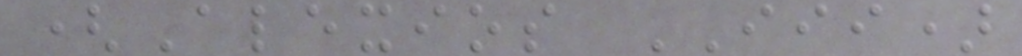(Alexios III)
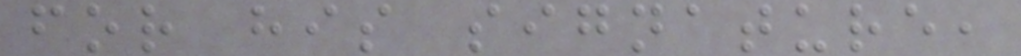for his signature,
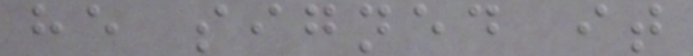he signed it
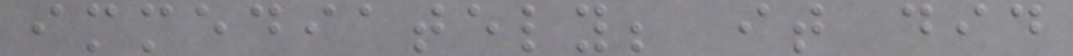immediately; it did
